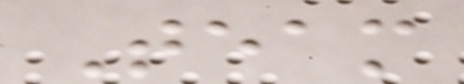Team
